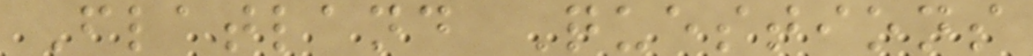Flatland Questions
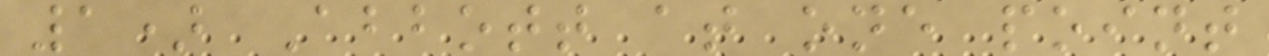1) Abbott at one point
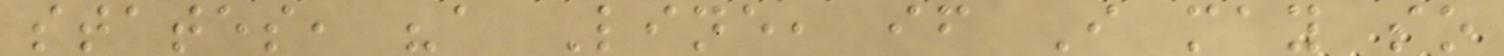states, "a Line, if I may so
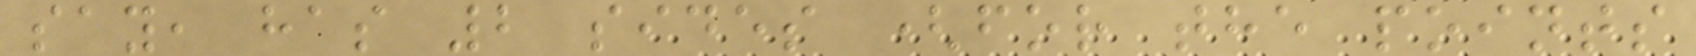say, has 2 sides (for the points
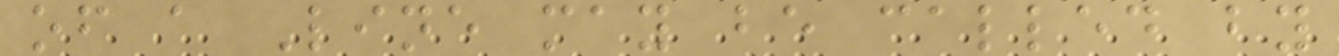of a Line may be called by
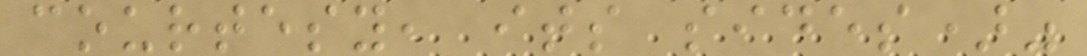courtesy, its sides)"
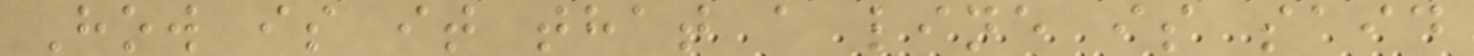How is it that a line is said
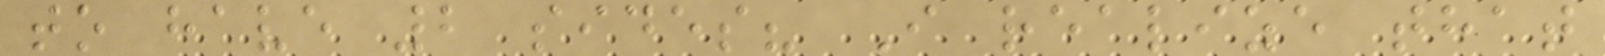to have 2 sides? I realize that
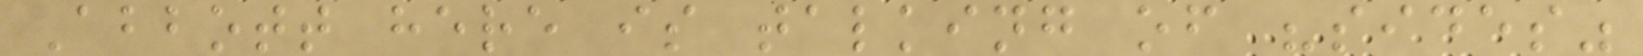Abbott here is talking of "sides"
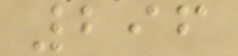296
